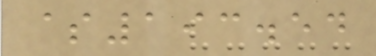$193.54
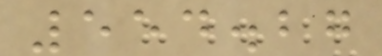554.27
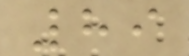89
